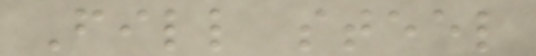Fill steel
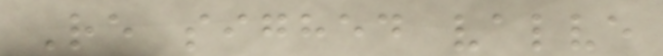Re sighed valve
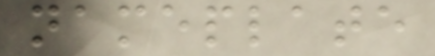nameplate
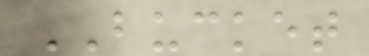BUCKET
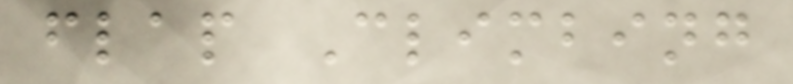flap Climbing
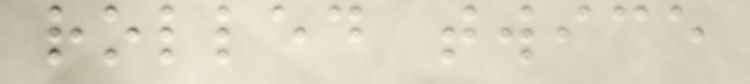rolled twice
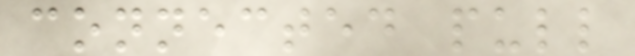connected pull
